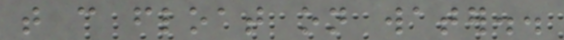that can float on water..
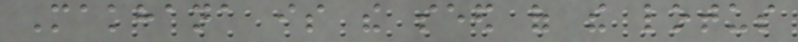Makhana is the seed of the lotus
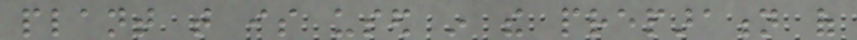plant that is used in the preparation of
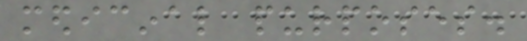medicinal purposes.
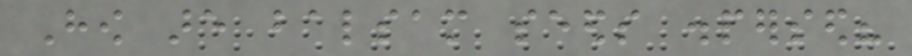How are balsam seeds dispersed?
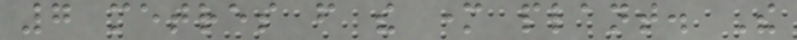7 metres from the mother plant. The
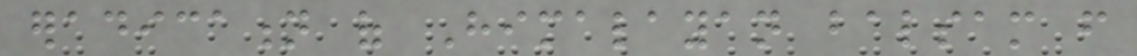eradication of Himalayan balsam from
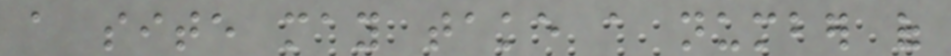a site may take a number of
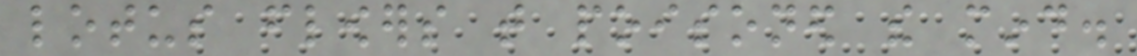lotus flowers that poisoned the mind.
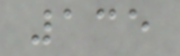135
